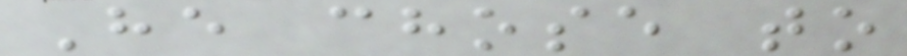He chose to
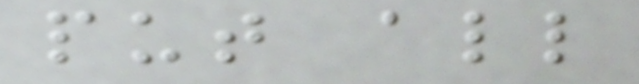put all
